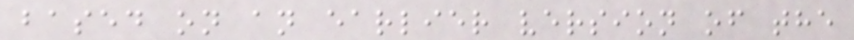based on an earlier version of the
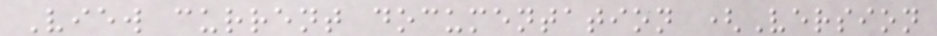View current documentation (Version
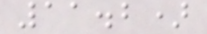11.2)
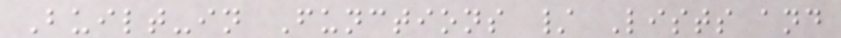Built-in Functions / Lists and
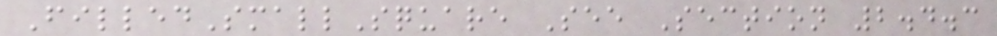FilledSmallSquare See Section 2.4.3
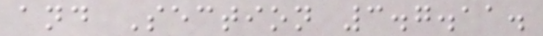and Section 3.7.11.
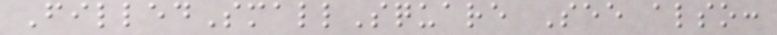FilledSmallSquare See also:
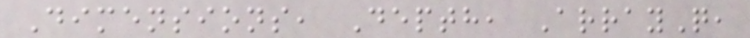Dimensions, Depth, ArrayQ,
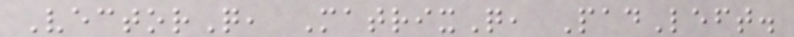VectorQ, MatrixQ, PadLeft.
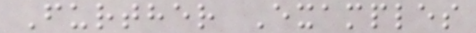Further Examples
